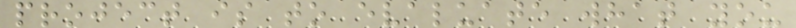project is to evaluate what you
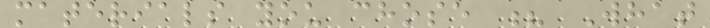materials you chose ? What
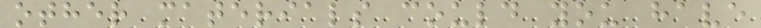other materials could you have
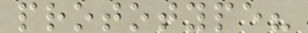prototype?
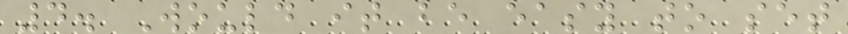4. Would it be easy to set
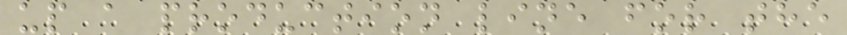up a production line for the
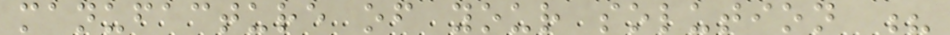manufacture of your solution ?
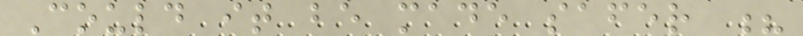Could it be made safer ?
